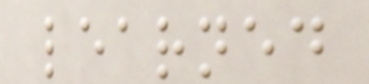learned
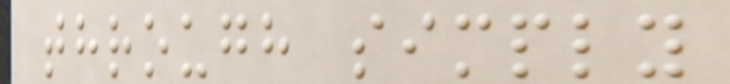through simply
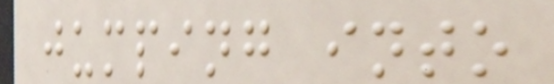jumping into
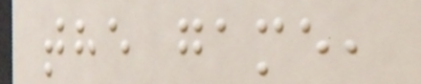the game,
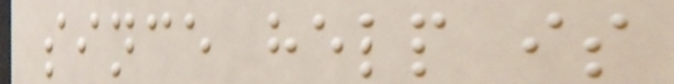since help is
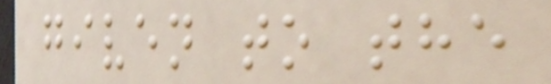given to the
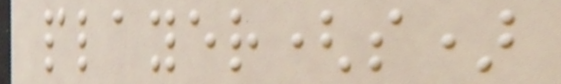player(s)
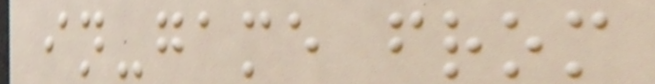in-game from
